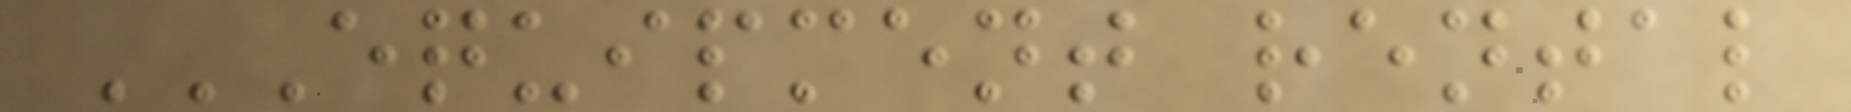EQUIPMENT RENTAL
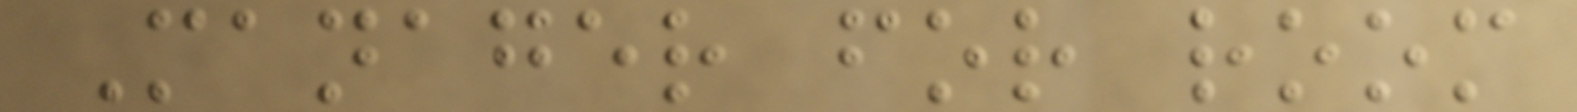Manager for room
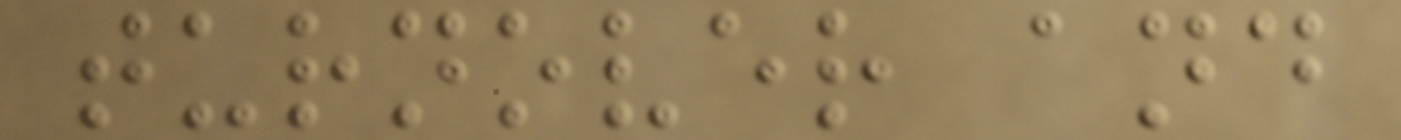turnover and
